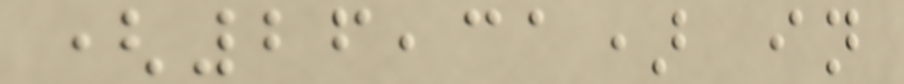(26,31) in
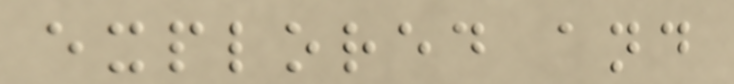explored and
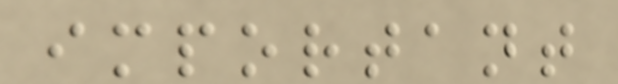important
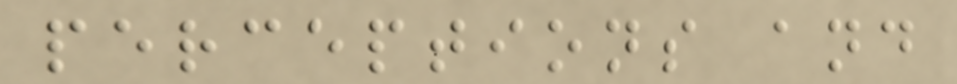perceptions and
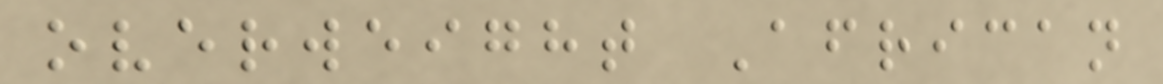overweight African
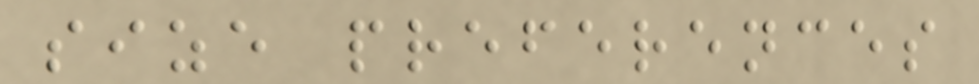size preferences
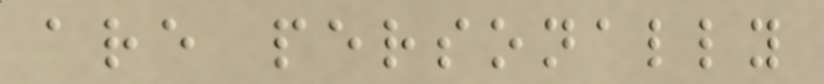are personally
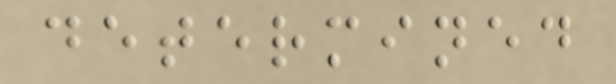determined
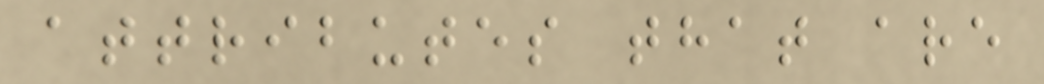attributes that are
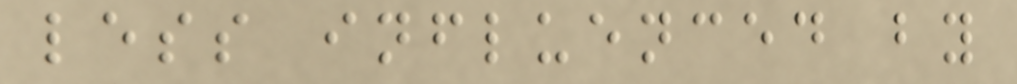less influenced by
